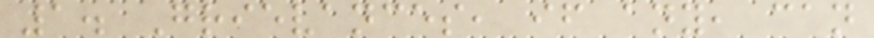1. Grievances, if any, can
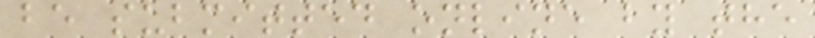be submitted online by the
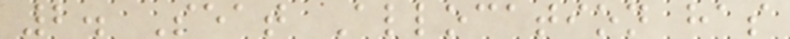2. Seat Allocation has
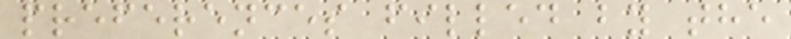preferences filled by the
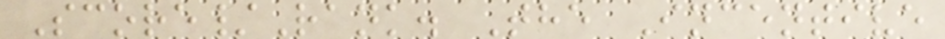Score/Rank. The Incentive
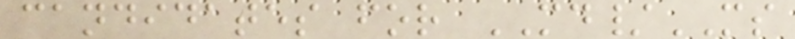candidates for MD/MS
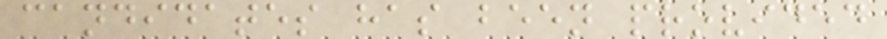candidates has been provided
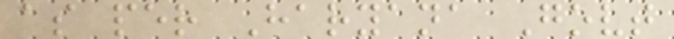as per Haryana Govt
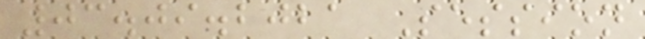03.09.2021 Session
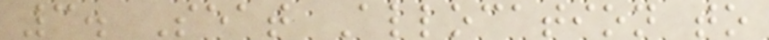3. Seat Allocation to
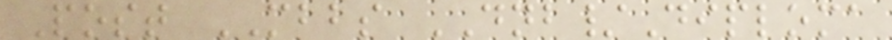Post MBBS DNB/Diploma
